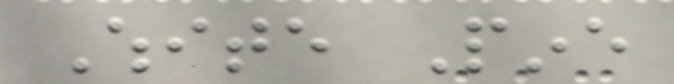White Pine
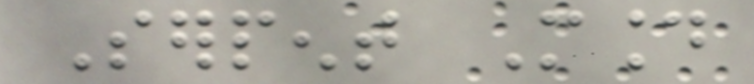Serpent Mound
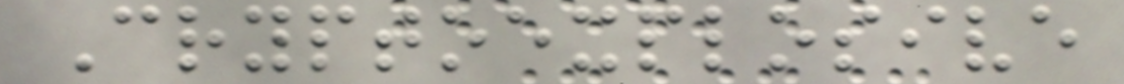Cryptoexplosive
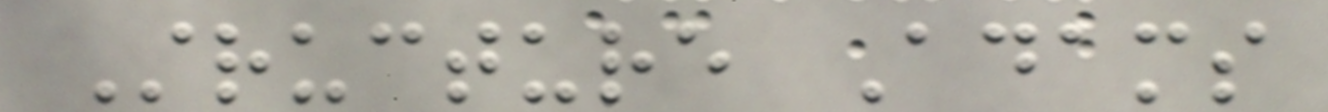Structure Adams
